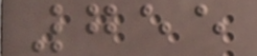755
